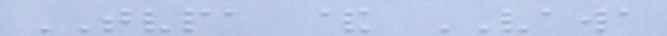TVPA & VAWA
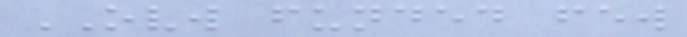OVW funded few
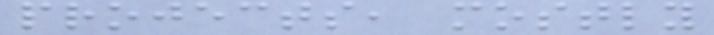projects, mostly
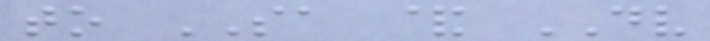to SA & DV
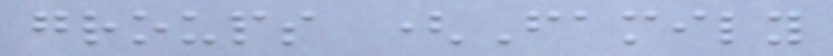groups (Family
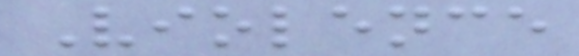Violence
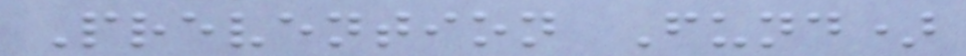Prevention Fund)
